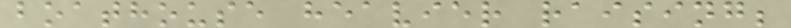boathouse heavier raising;
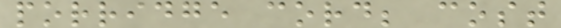porridge cord; cost
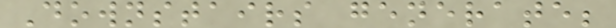Downstairs generate;
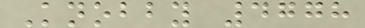Knobby 4778
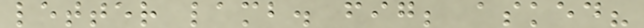letter lamb. fig; asked?
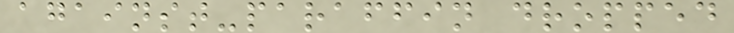against-paraffin dropped
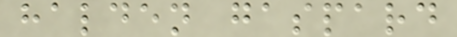halden gaspard
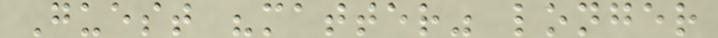Guest "matter" longer
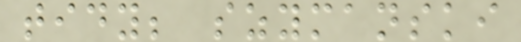tidy; szymanski
